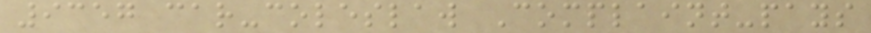9357 car-coleslaw Complaint-pays
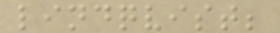lindqvist;
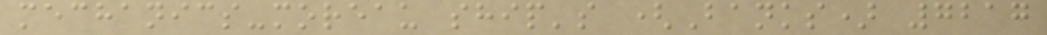mechanics-moreau ship's (Banks) 7217
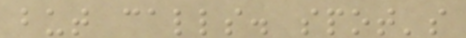but calls. spot's
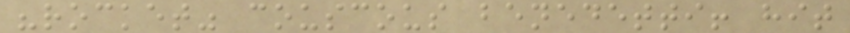"rocket" couscous benedetti! hit
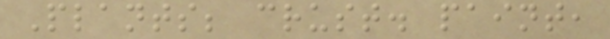Plants; crust. paint,
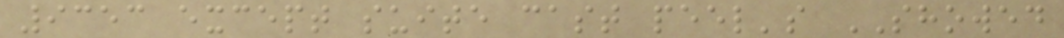9353 except suite cast peel's SHOWED
